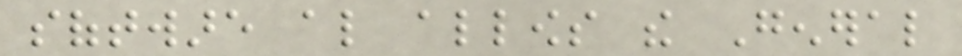software also allows the General
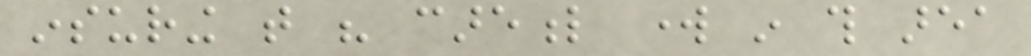insuring that his careful work in this area
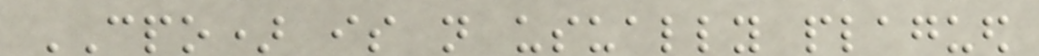CPO) is not usually plagued
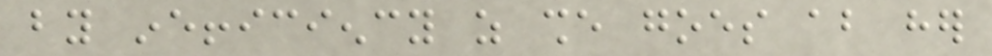by inefficiency as she goes about her
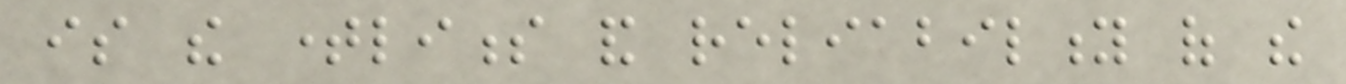is the timeliness and reliability of the
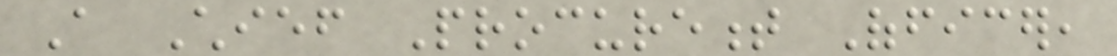A Chief Procurement Officer,
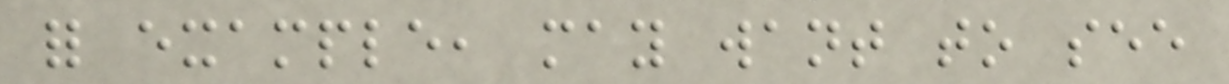for example, may want to see
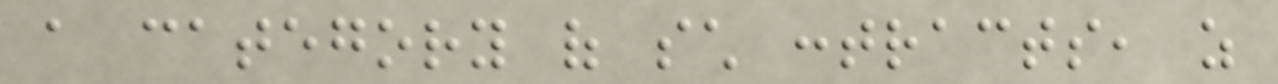a category of such contracts, as
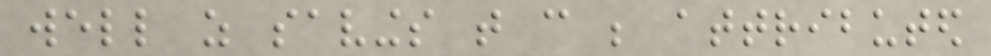well as savings that can be attributed
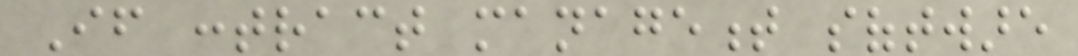If contract management software
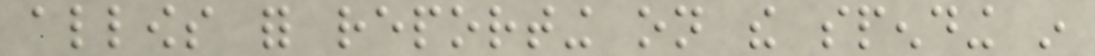allows for reporting on the spending in
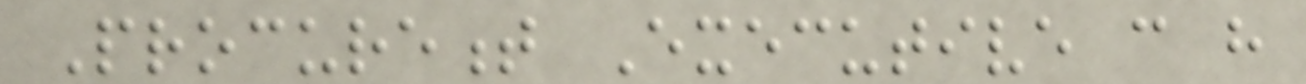Procurement Executive can have
